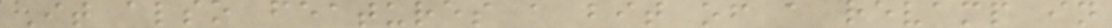It also features a bit of a revamp in
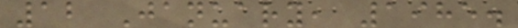12 January, 1985.
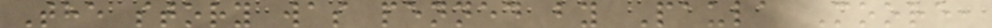The story was penned by Paula Moore,
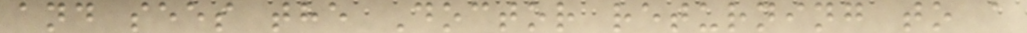and sees the Doctor returning to a
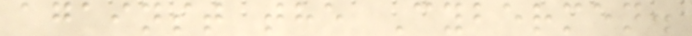against the Cybermen.
